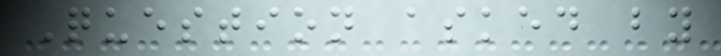Question asked by
